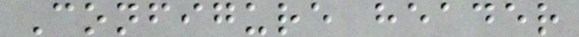Configure header
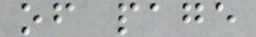of page
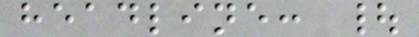headline: |
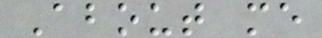About me
